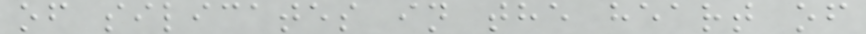of silicates in the heart of
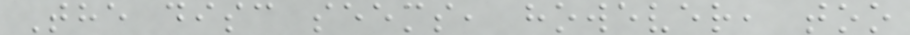The disc seems, however, too
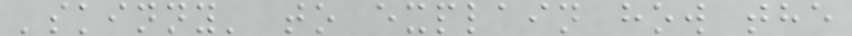'skinny' to explain how the
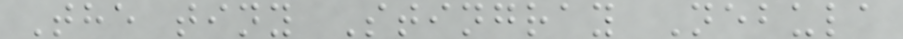The tiny Stingray Nebula
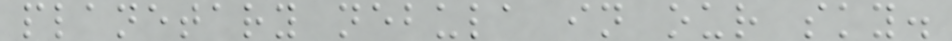planetary nebula in our sky.
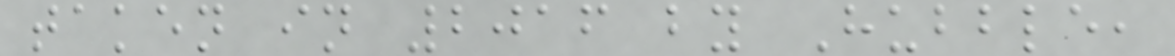taken in 2016 by Hubble,
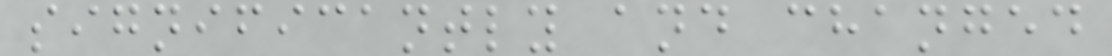significantly and changed
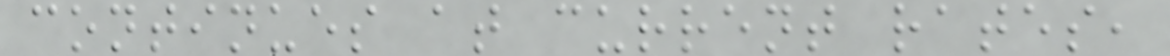continues at current rates,
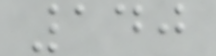140
